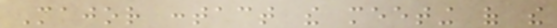Major contact the meeting of the
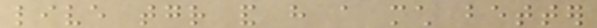live together and have a much better
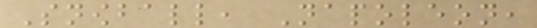Snowball, Napoleon,
